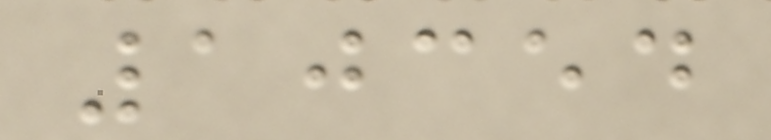10354
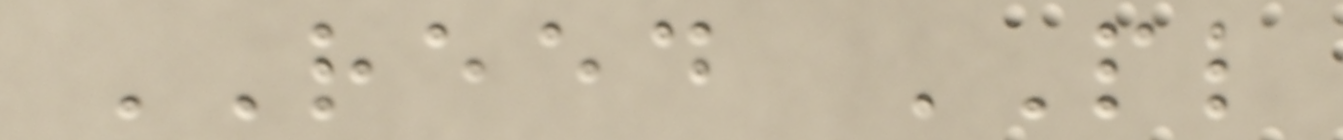REED PL
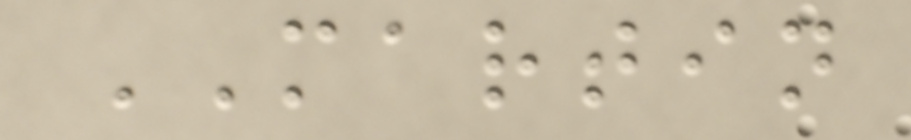MARTIN
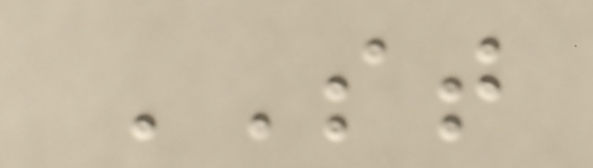ST
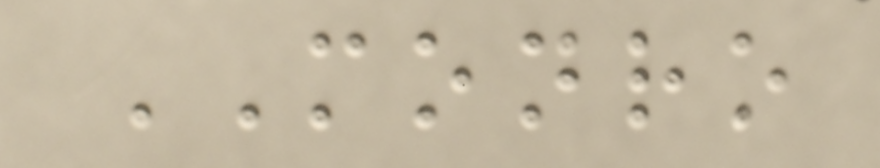MONRO
